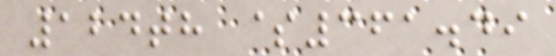124th $361.49
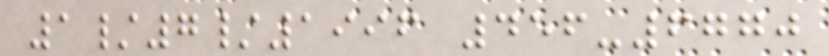1/7/1996 456-6770
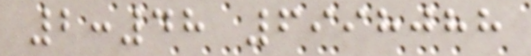2:48 6998088
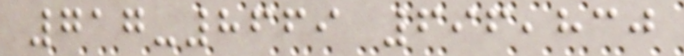717-8669 696,830
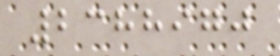2388970
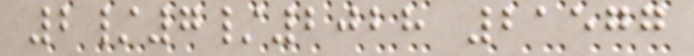2/7/2028 21577
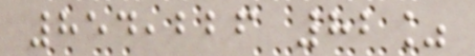854,226 82%
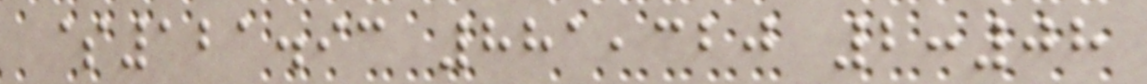$121.93 881,320 2:08
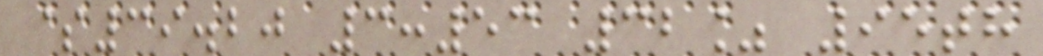$39.20 3:53 32% 95th
